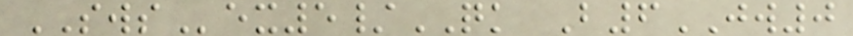SWSex5/QK B6JW0
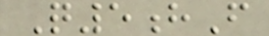Q5hF
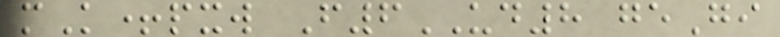mK+pxw F6UD8 geGi
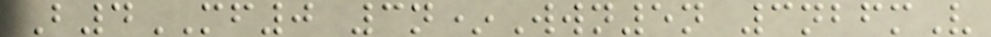B4MF0 3n*Wwn5n 3nbfmV
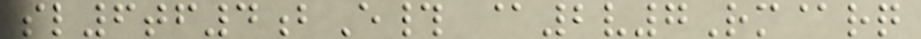sl6tf4bE# @2v7Rm@rq
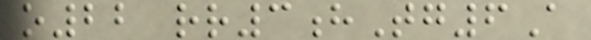o22 rr3hTg6A
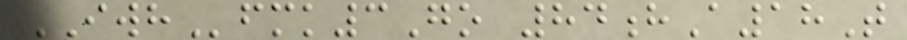IWHfmk3Go 84hA18T
